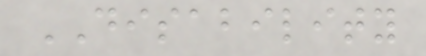DISABILITY
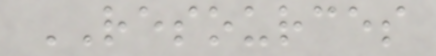RESOURCES
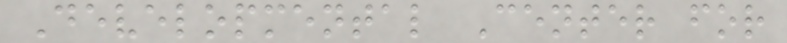Developmental Center for
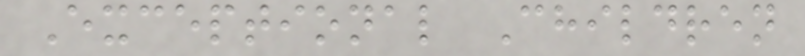Exceptional Children
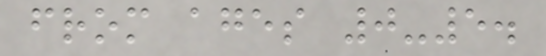from ages 0-5.
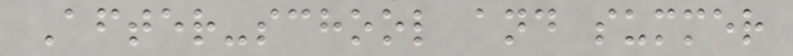After-school and summer
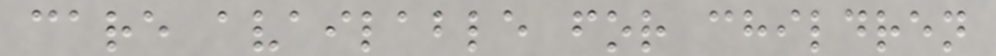care available for children
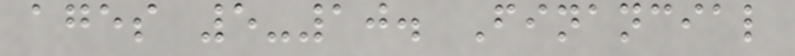ages 5-10. Financial
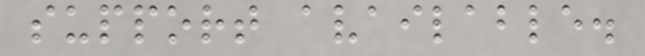support available.
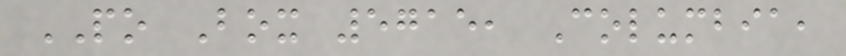PO Box 5715, Columbia,
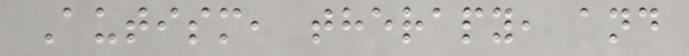Autism, therapy, and
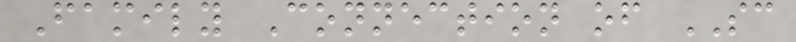Family Connection of SC
